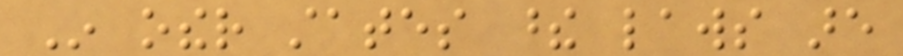In other states these laws are
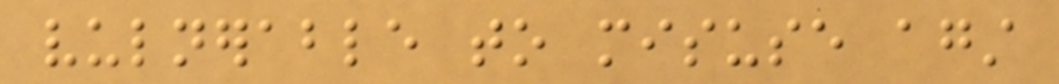vulnerable to misuse against
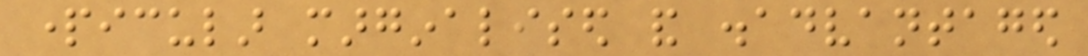particular marginalised and disadvantaged
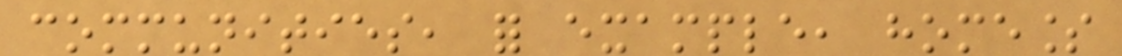communities, for example, homeless
